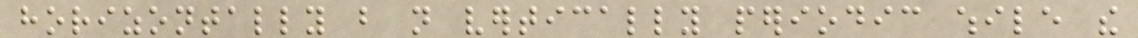horizontally but not vertically periodic while the
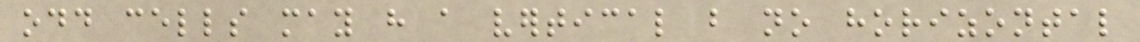odd cells may have a vertical but no horizontal
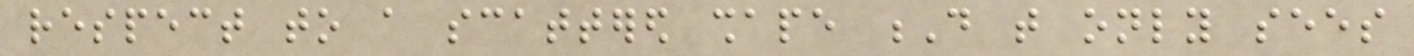respect to a scattered shape D that only sees
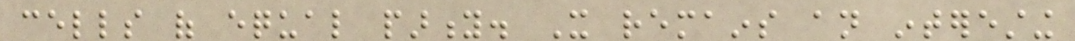cells of equal parity. It remains an interesting
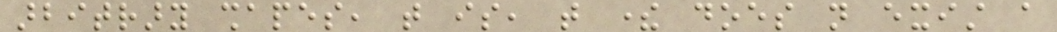arbitrary shapes, that is, that there does not exist a
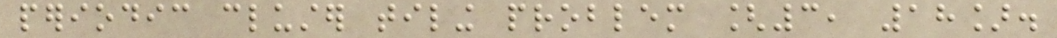periodic cluster tiling problem [3, 18].
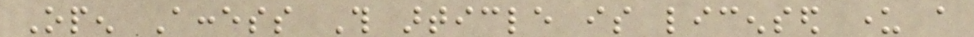Open Access This article is licensed under a
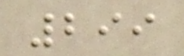299
